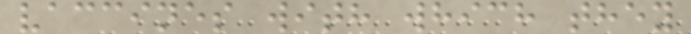vaccines with which they
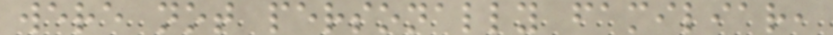were not personally familiar,
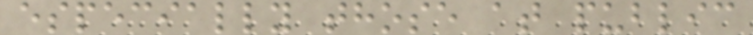especially those at public
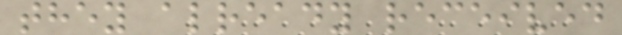they already received
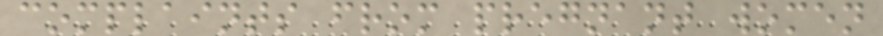complaints from pregnant women
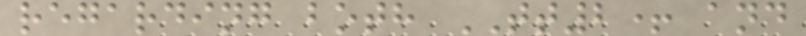regarding both TT2+ and
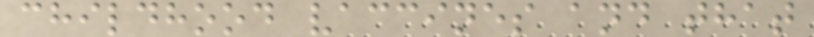childhood vaccines and that
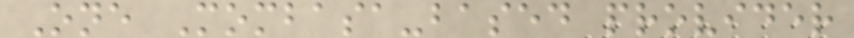One Mombasa-based provider
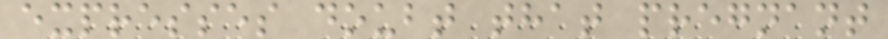expresses doubt that pregnant
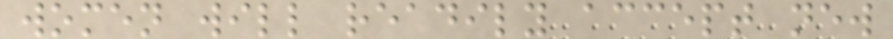women will readily accept new
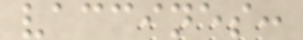vaccines:
